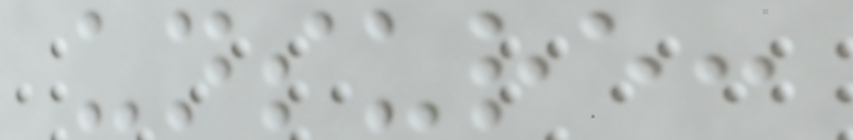unsure:
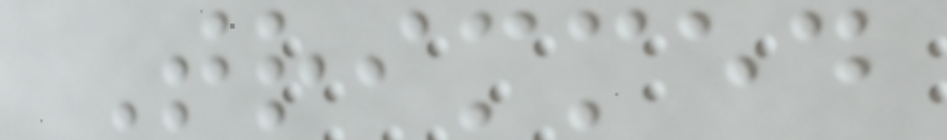Trimmed
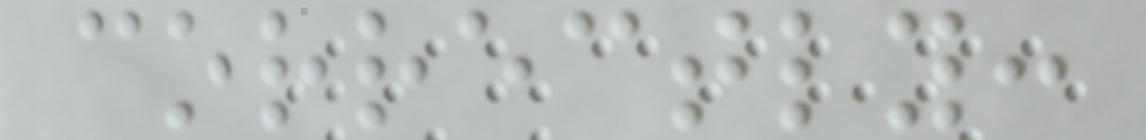correctly:
